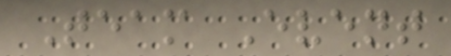Team Event
